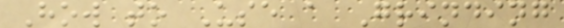How to Use a Grinding
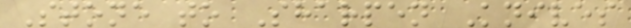Stone to Sharpen Knives
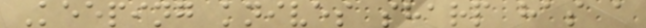Keeping knives sharp has a
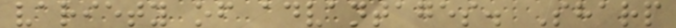variety of advantages. Sharp
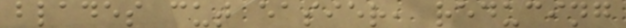blades cut easier, reducing
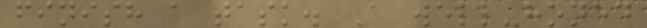finish a task. A well-honed
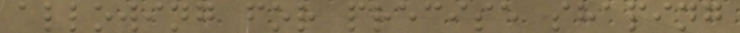allowing for precise shaping
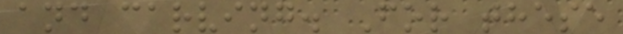and carving. For these
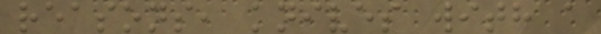reasons, knives with a
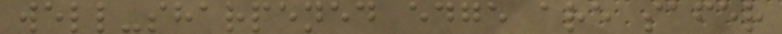well-sharpened edge are safer
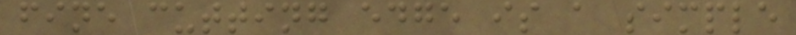fine cutting edge is a simple
